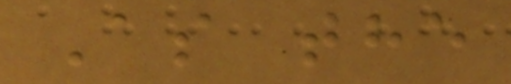As the
